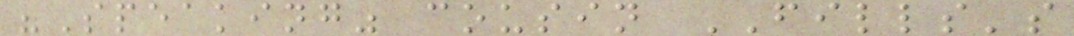"Speaking" cousin FILLS's
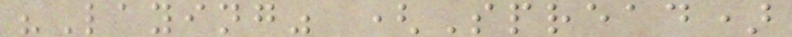"Laying" (Spread)
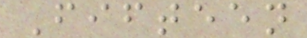Fifteen
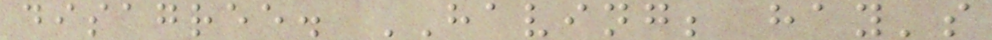disagree. HAVING; hay's
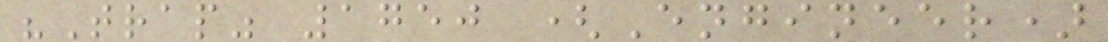"Trap" 1750 (Engineer)
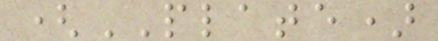(PLATE)
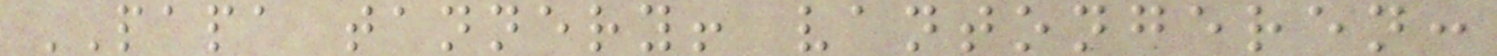PAPA tannery! vantongeren:
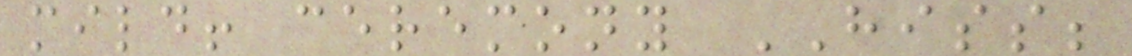mild! ceremony HISS;
